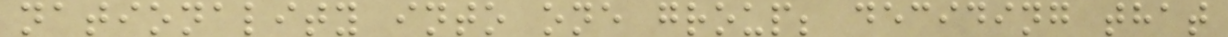nationality into one group; deciding that
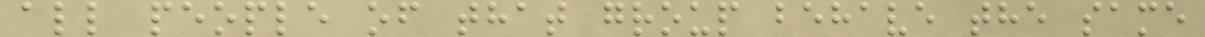all people of that group behave the same
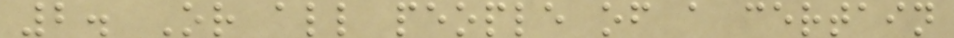2. Or all people of a certain
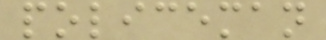policeman
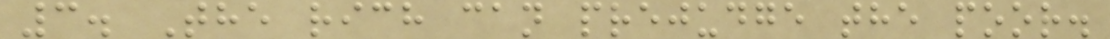3. The rich can prejudge the poor.
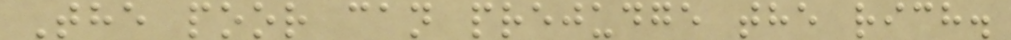The poor can prejudge the rich.
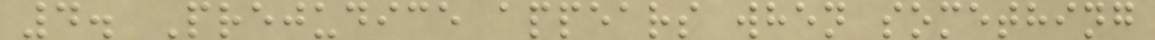4. Prejudice appears when something
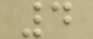4
